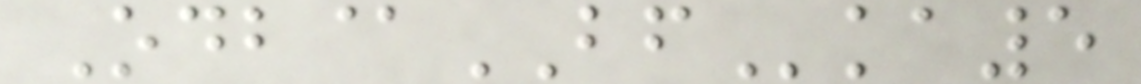Odb@BFka5
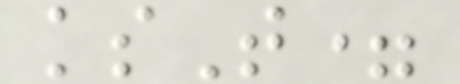ksT=
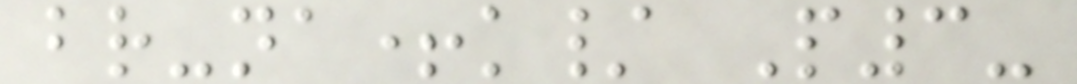br-na+k/ P3-
